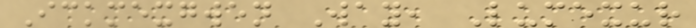Ickmexgwen Way, Lumexur
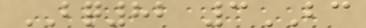BQ82 3BC
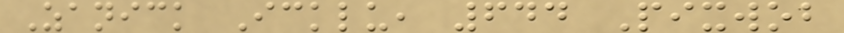Zanick Icklu, 644 Pixwob
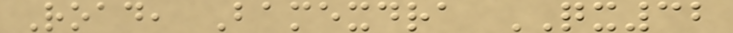Road, Bamexdra QX32
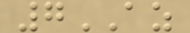7AZ
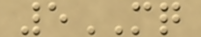5MQ
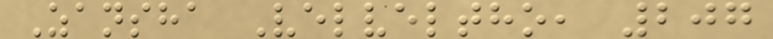Zansha Velveltho, 207
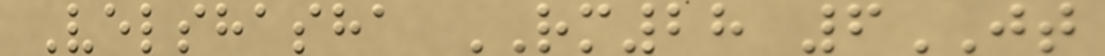Velshasha RM28 6JT
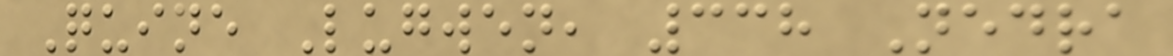Quine Lugwen, 338 Nedra
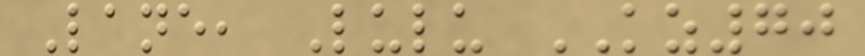Lane, Lulu KZ70
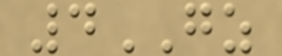4GZ
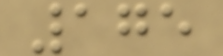175
